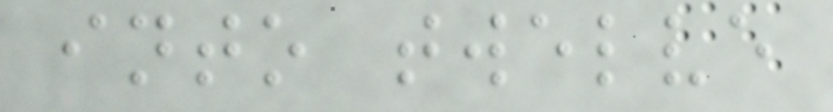into twelve
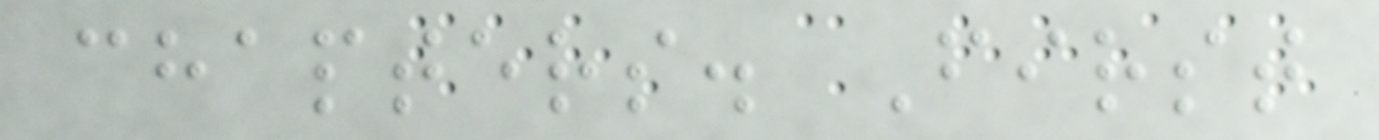chapters. First
